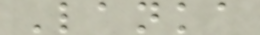Lanka
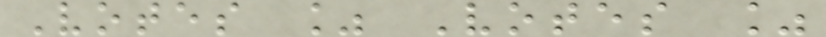Votes % Votes %
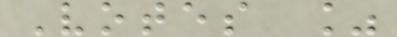Votes %
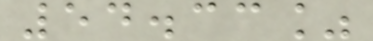54.33%
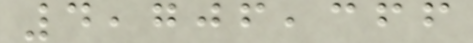4,706,366
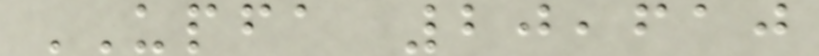UPFA 20,610
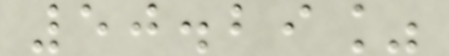50.29%
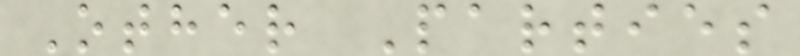Other Parties
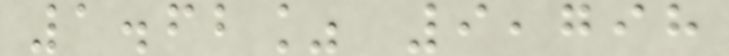1.62% 9,798
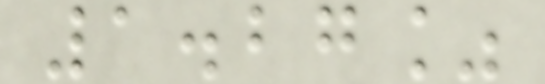1.27%
